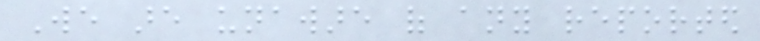We are unaware of any reported
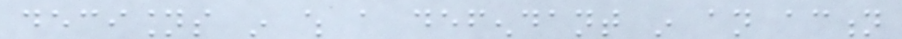decisions in which a defendant in an action
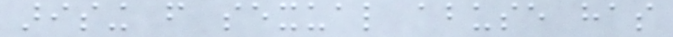arising from sexual abuse has
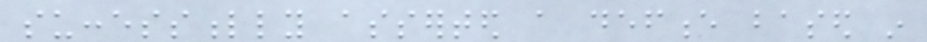successfully asserted a defence based in
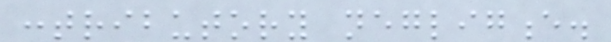contributory negligence.
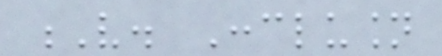V. Conclusion
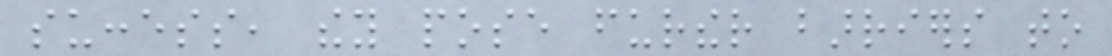success, they pose further barriers to
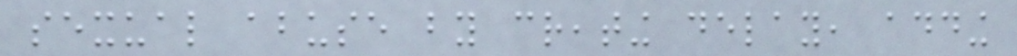sexual abuse by creating delay, adding
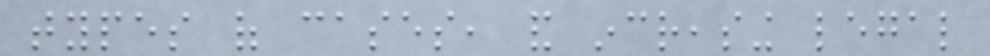types of cases, and increasing legal
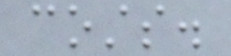costs.
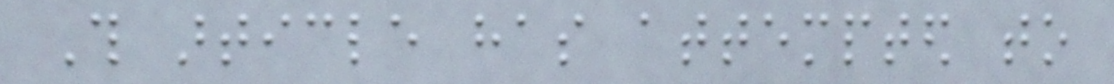This article has attempted to
